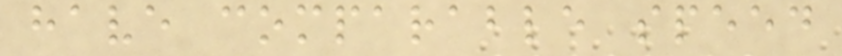have comparable speed
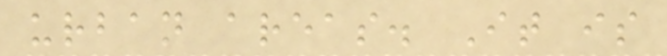urban areas. It is
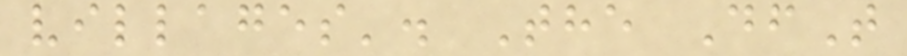villages'. The DfT
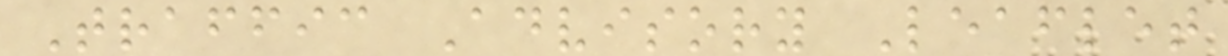Traffic Advisory Leaflet
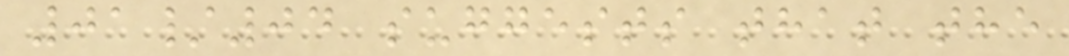01/04 suggests that the
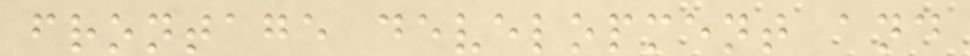frontage development and
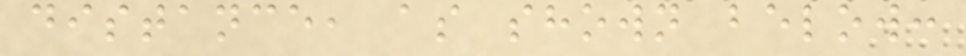distance, as shown below:
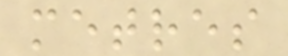metres
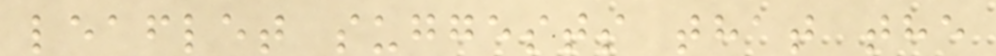leaflet suggests that the
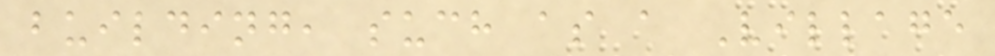building, such as a Village
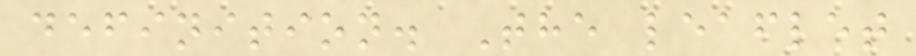definition. The leaflet
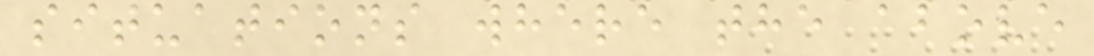situations where the above
